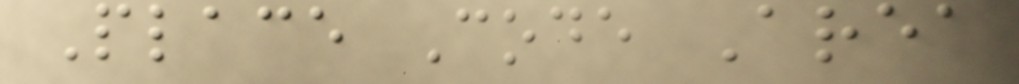Place Code Area
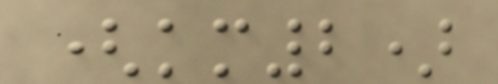(km2)
